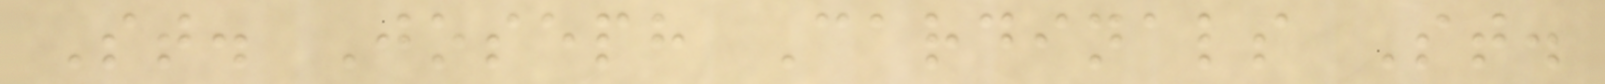St. Joseph Cardinals St.
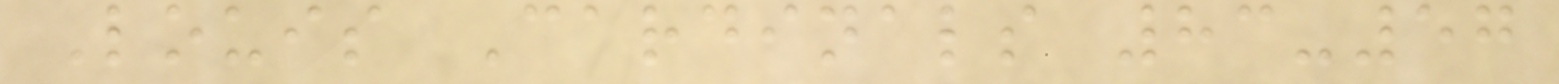Louis Cardinals 83-57
